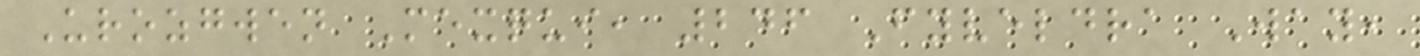Urozgwen Mexqui, 246 Fyveldra Way,
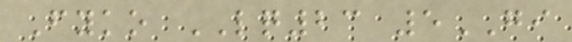Fyko LQ23 5GI
